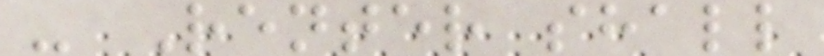- Renter shall
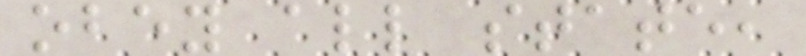obey all state,
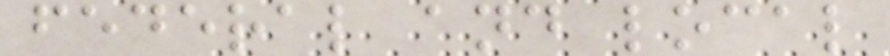federal and local
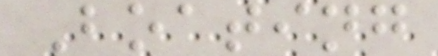Boating
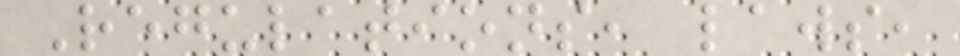Regulations, laws,
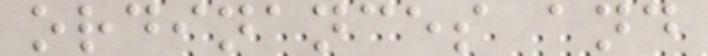ordinances and
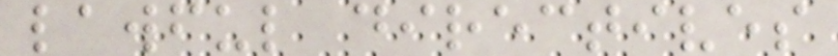lawful directives
